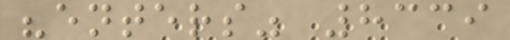"enters" 8339
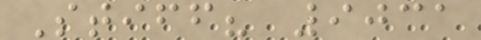Stiff? 9031
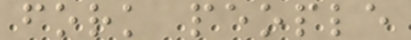fork people
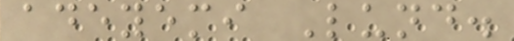adeyemi Lund.
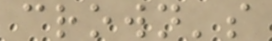crown's
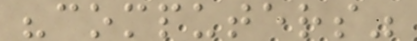"computers"
